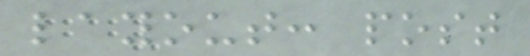layout: post
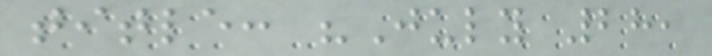title: "July 28,
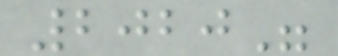2020"
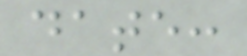date:
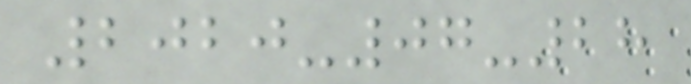2020-07-28
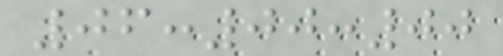06:00:00
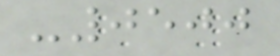-0500
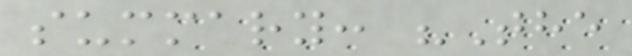summary: "The
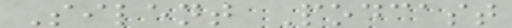Silent Podcast
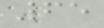65
